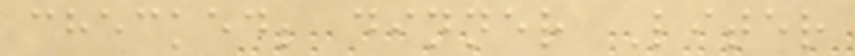checked; dinner Liter
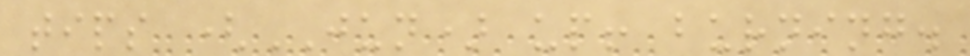tips (JUN) up! burning.
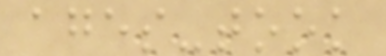ages-took
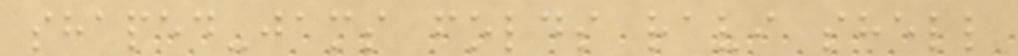shaped-jams folds ravi shell
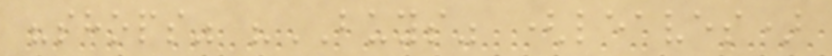"shops" "BUYS" (leaves)
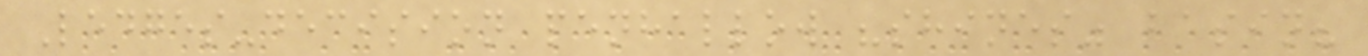Ledges-decision penhallow "shines" basin?
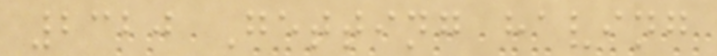2320 Getting having
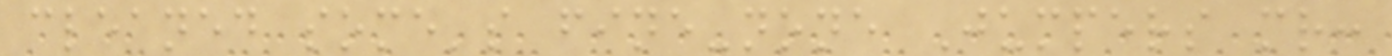cleaned some's fine-none Jumpers mr:
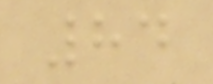84
